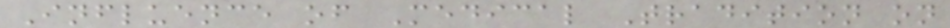Influence of Medical Tradition on
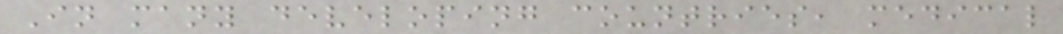In many developing countries, medical
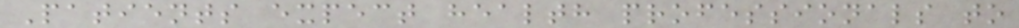Patients expect health professionals to
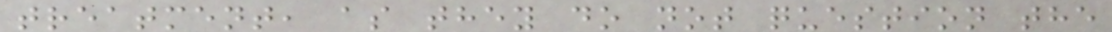treatment, as they do not question the
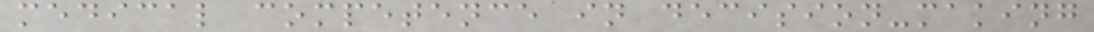medical competence in decision-making
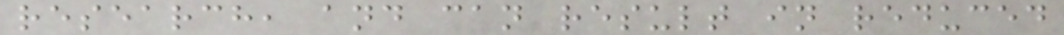research, and can result in reduced
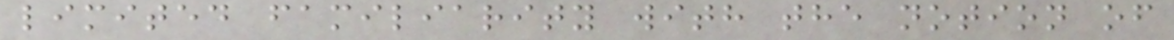limited familiarity with the notion of
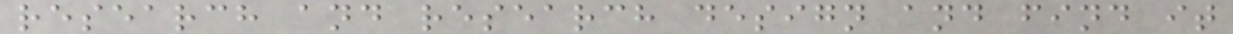research and research design and find it
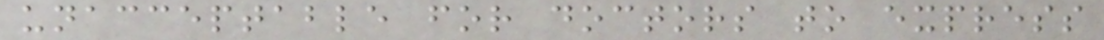unacceptable for doctors to express
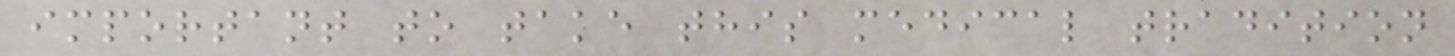important to take this medical tradition
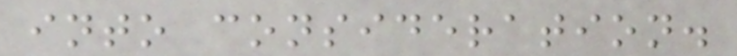into consideration.
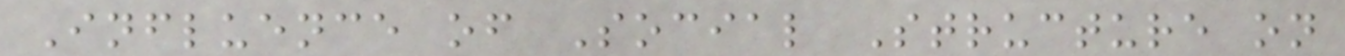Influence of Social Structure on
